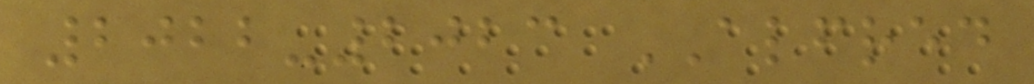2022-2023 ALFRED
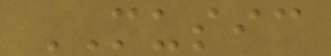MUSIC
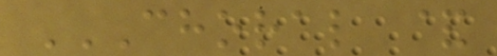CHORAL &
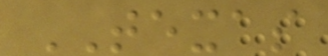TEXAS
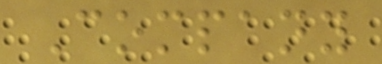Company
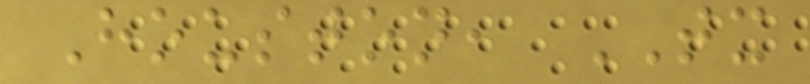Houston, TX
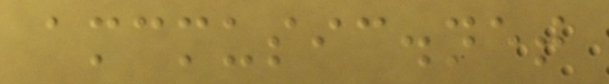amcmusic.net
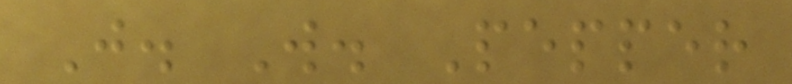J. W. Pepper
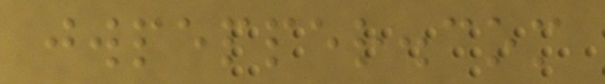jwpepper.com
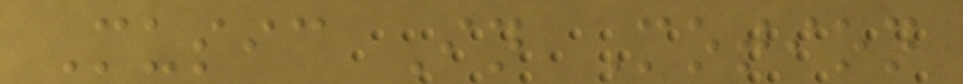Music In Motion
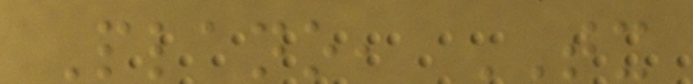Plano, TX
